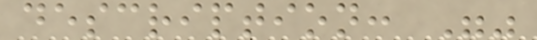description: ""
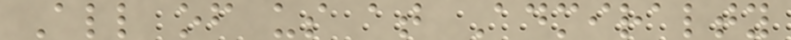All of us at Admiralty
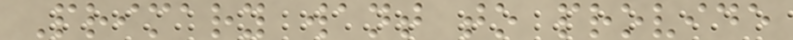Primary want to provide
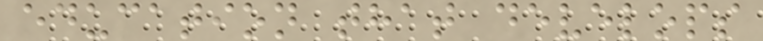education that develops
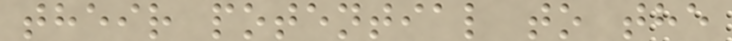their potential to the
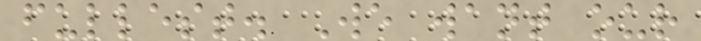fullest. We want our
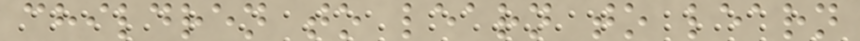children to learn to learn
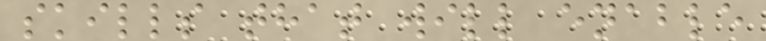skills that will enable
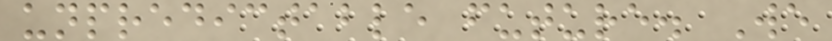unpredictable future. We
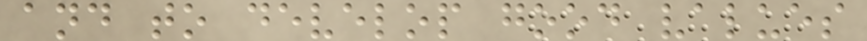and to develop good values
